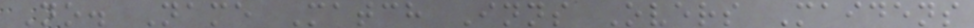No. Name Match Inns Overs Maidens
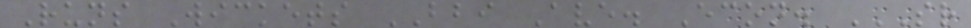Runs Wickets BBI Ave. Econ. SR
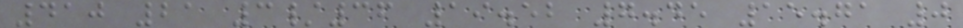410 21 3/36 19.52 7.45 15.71 0
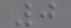0
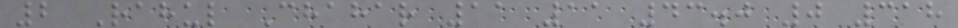2 Rahul Chahar 11 11 43.0 0 318
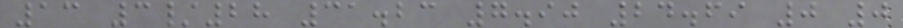13 3/28 31.23 7.90 24.69 0 0
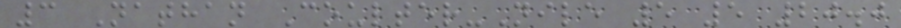3 Nathan Coulter-Nile 5 5 20.0
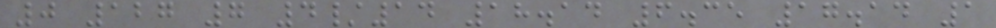0 127 7 4/14 18.14 6.35 17.14 1
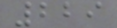229
